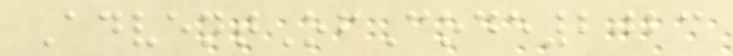AdventOfCode2023
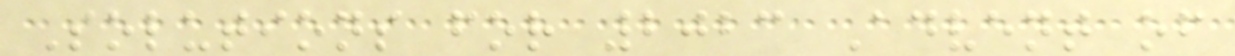Solutions for 2023 Advent of
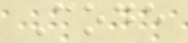Code
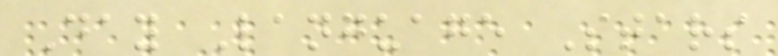Day Language Stars
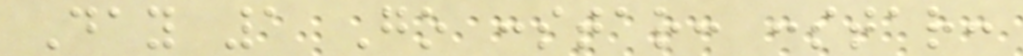Day 1 Go :star: :star:
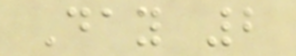Day 2
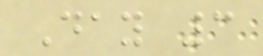Day 3
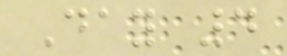Day 4
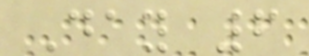Day 6
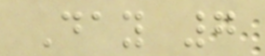Day 7
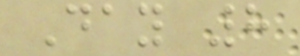Day 8
